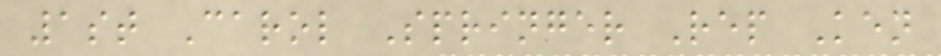1st Carol Springer Rep Ken
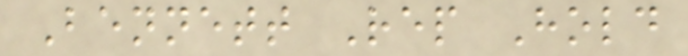Bennett Rep Hold
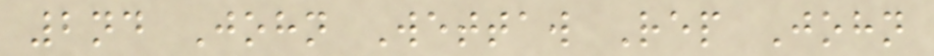2nd John Wettaw Rep John
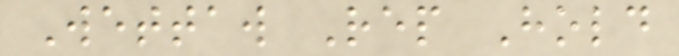Wettaw Rep Hold
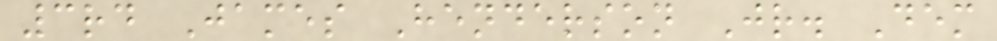3rd James Henderson Jr. Dem
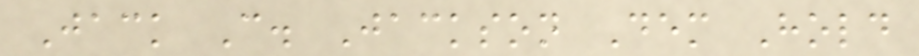Jack C. Jackson Dem Hold
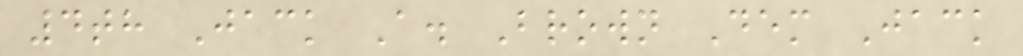4th Jack A. Brown Dem Jack
